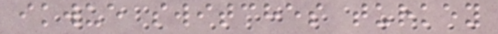ikwue switches turkey
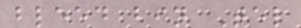bleed bin Tel
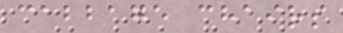cabbage chairs
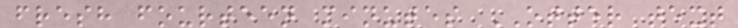fresh fourteen minutes OTTER text
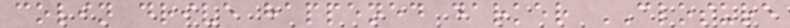colin drive happened darker CLOSURE
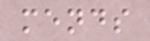mends
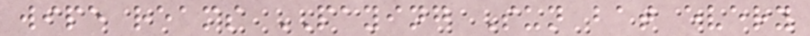wipe reams PAYING Sun bat every
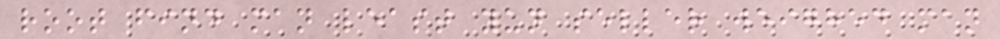root find man least yun seller weighed man
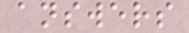answers
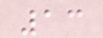13
